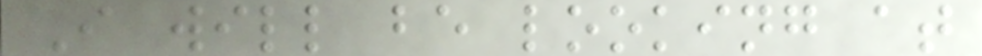I will be looking at
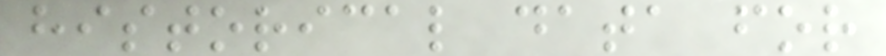historical data for
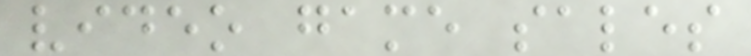video game sales
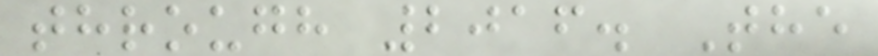through 2016. The
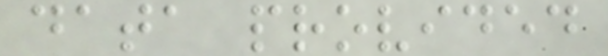data provided
